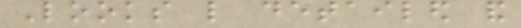Looks like detailed and
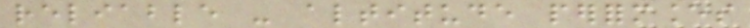reliable - altitude performances
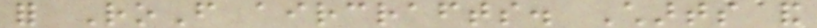for RoF aircrafts. Charts and
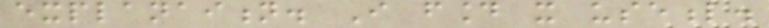explanaition. I found it useful.
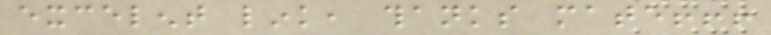excelent link, thanks mate!!!
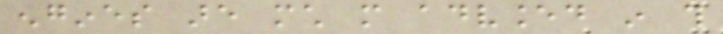engines are much more advanced in this
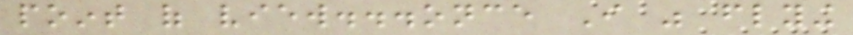point of view...once I was flying
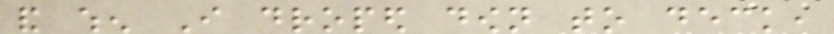and when I droped down to deck,
